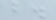b.
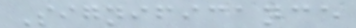Significance
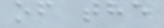of the
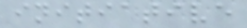initiative
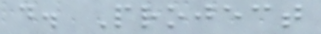d. Project
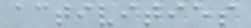activities
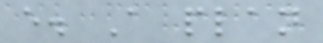e. A plan
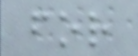for
